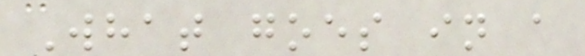What goes in a
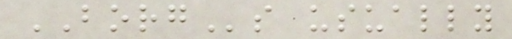BORGs usually
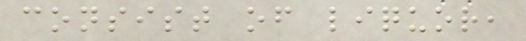consist of liquor,
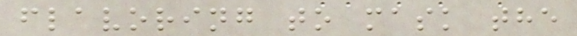flavoring to mask the
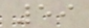59
